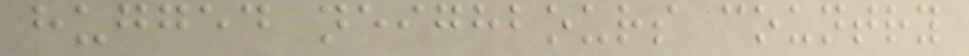hugged neighbours country
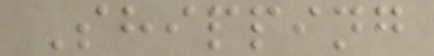Shipping
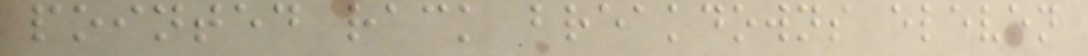pointed rack breakdowns eleven
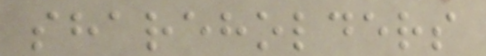shareholders
